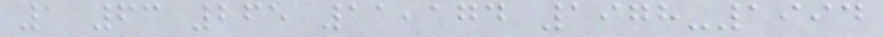1 63 265 11,174 1978-1994
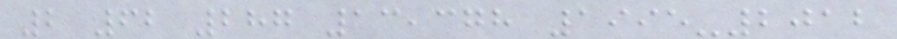2 62 287 13,378 1995-2012
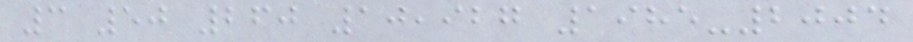3 50 260 10,927 1985-2004
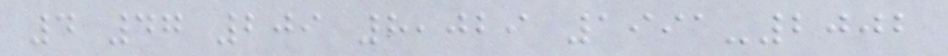4 47 209 8,029 1991-2002
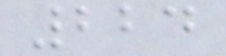224
